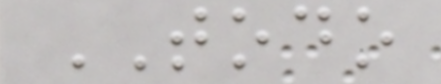TODO
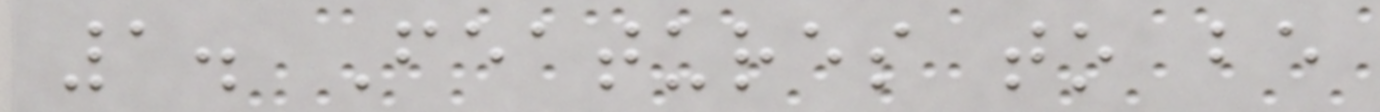1. Features to be
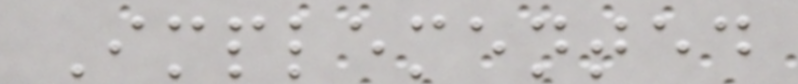Implemented
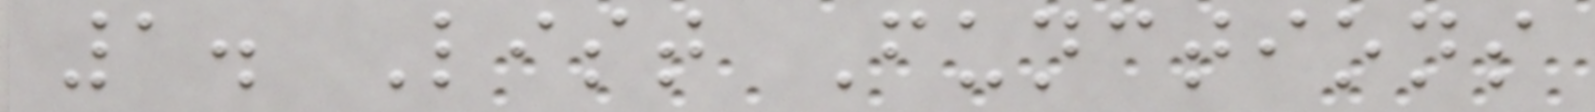1. List Functions
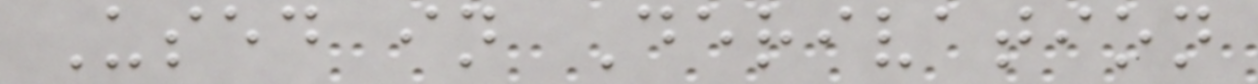Used in Derivation
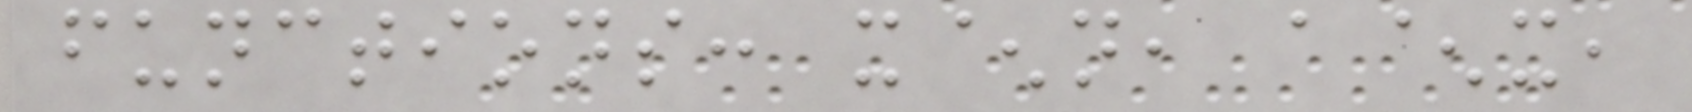functions: x^n, a^x,
